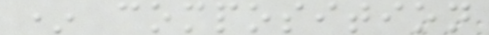* composition
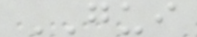GUI
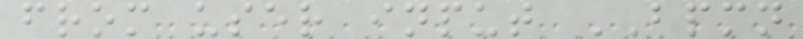from user input BPMN
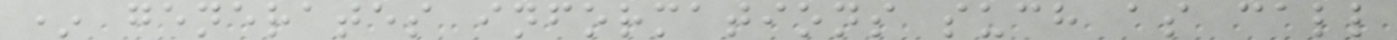* generates informations such as call
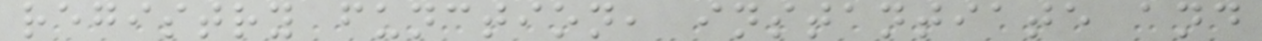registry function, instantiate and
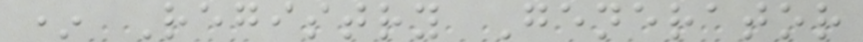* Registry Generator
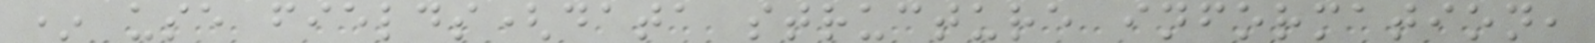* use fields(data structure information,
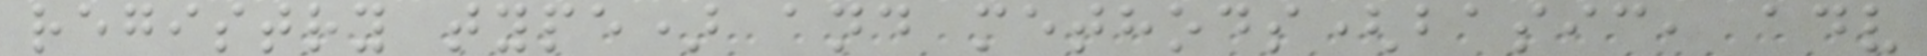registry type) and methods(basic, adv
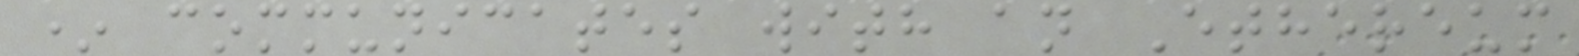* communicates with an Ethereum
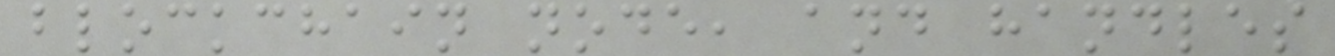blockchain node, and handles
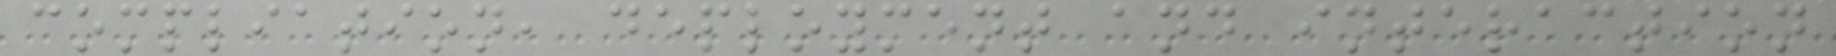compliation, deployment and interaction
